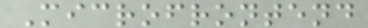Microfrontend
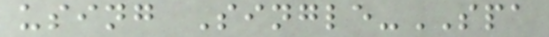using Single-SPA
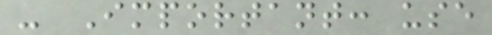- Important: use
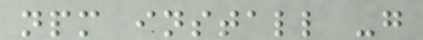npm install -g
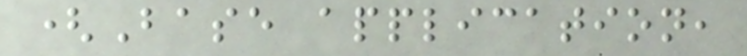(Base application,
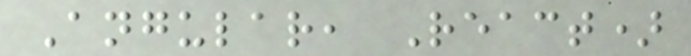Angular, React)
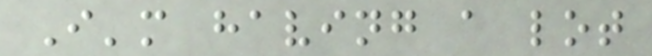I'm having a lot
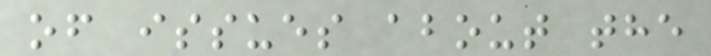of issues about the
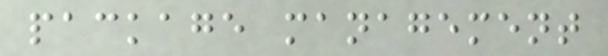package management
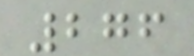276
